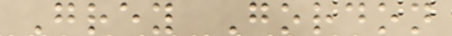Grey Gordon
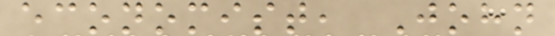economist, John
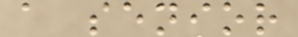a senior
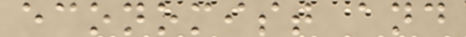economist and
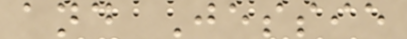and Jessie
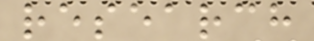research
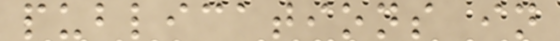publications in
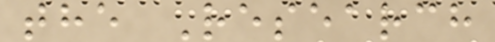the Research
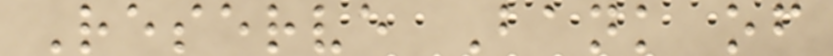Reserve Bank of
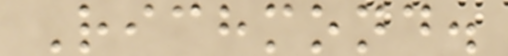Richmond.
